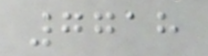7718
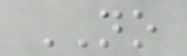NO
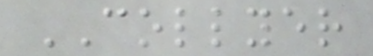COLLYER
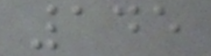145
